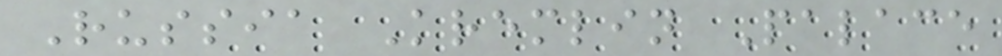Russia Kremlin Palace
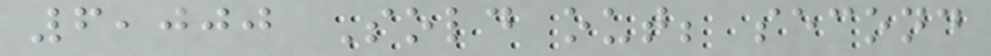6,000 Sold out; second
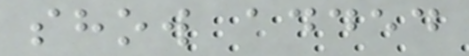show added
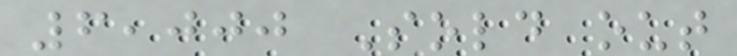6,000 Sold out
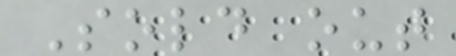Sold out
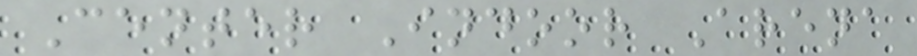Center Indoor Arena
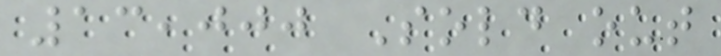13,000 Sold out
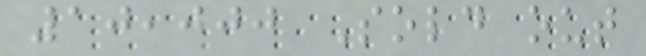10,000 Sold out
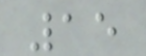15
